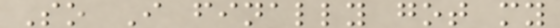So I finally got my
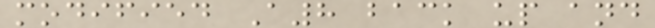modified A8 back up and
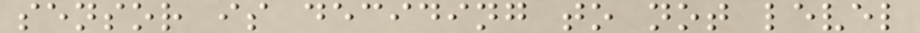sensor is deciding to not level
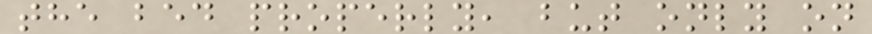the bed properly, but only on
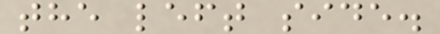the left side.
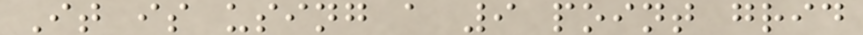It is using a 9 point grid
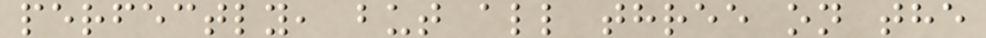perfectly, but all three on the
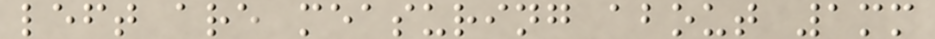left are measuring about 1mm
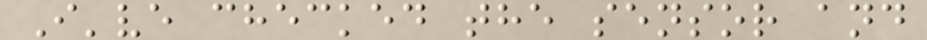I've checked the sensor and
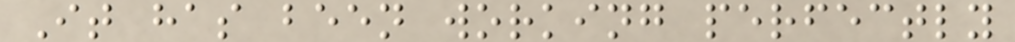It has been working perfectly
